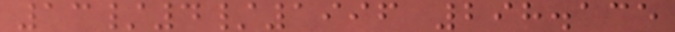13/4/1996 298.135
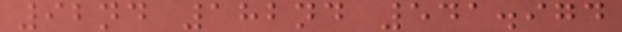92nd 182nd 541.974
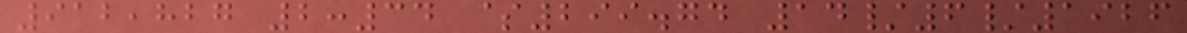912,827 2:34 $299.74 14/6/1926
